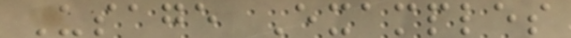Usage Examples
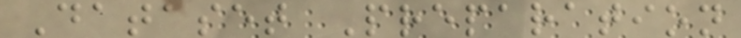Dataset Preparation
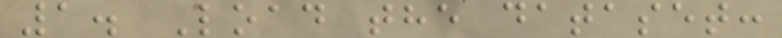1. Load the dataset:
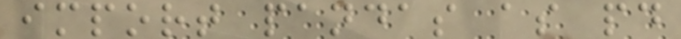import pandas as pd
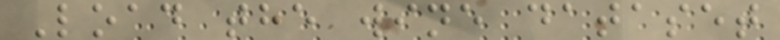Load the wine dataset
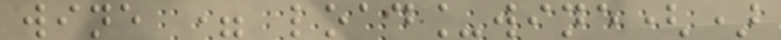wine = load_wine()
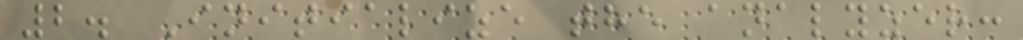2. Initialize the analyzer:
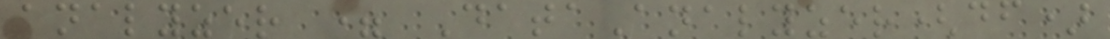analyzer = DataAnalyzer(df)
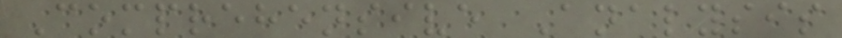Comprehensive Analysis
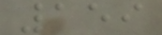159
